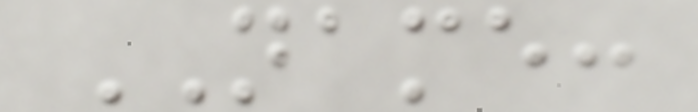NAME:
